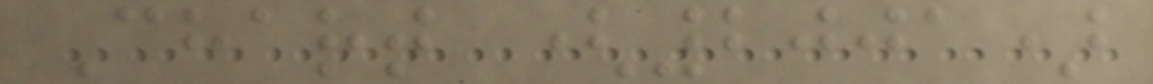Chart (2001)
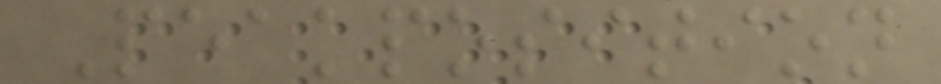Peakposition
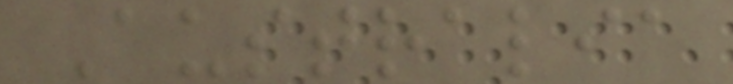Australia
